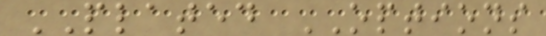PLATED OPTIONS
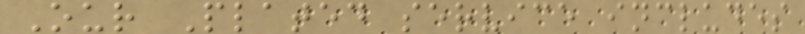Our Plated service includes
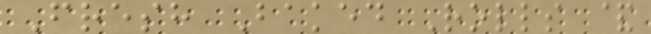Fresh Baked Rolls &
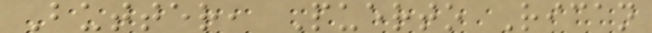Butter, Puerto Rican
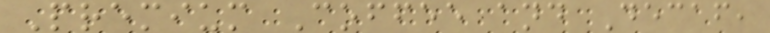Premium Coffee and Decaf,
